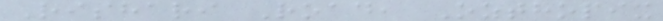Rishari Road, Ozthopix
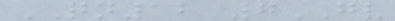QN12 7GV
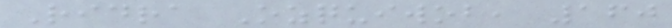Ridra Ozquiwob, 160
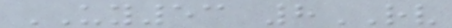UY53 8RV
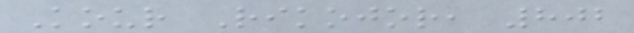Kour Rikojor, 802
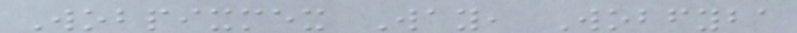Wobpixmex Way, Wobfyba
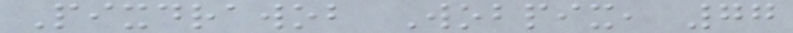Pixdrawob Wobpix, 77
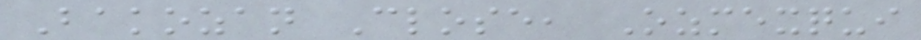Bakozan Close, Ozmexqui
